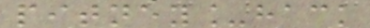pitney_hack
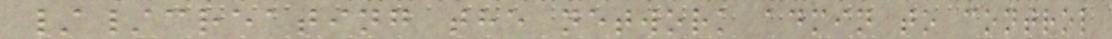//creating the network admin to control
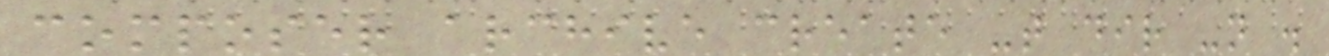composer archive create -t dir -n .
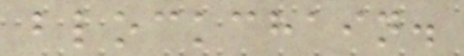blockchain.
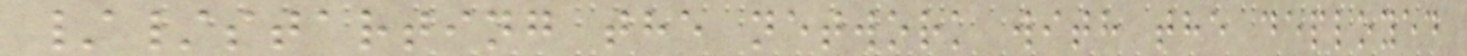//starting the network with the deployed
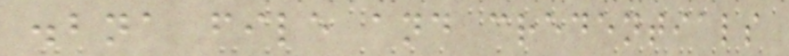.bna file and credentials
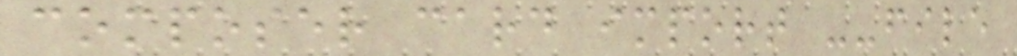composer card import --file
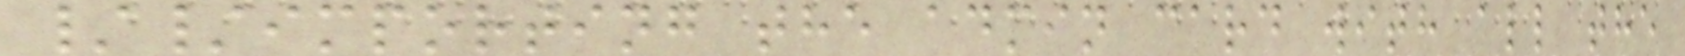//importing the admin card with all the
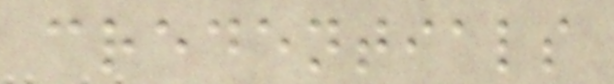credentials
